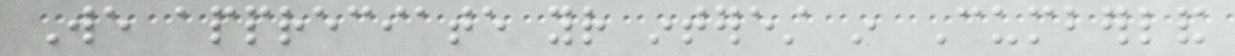We appreciate your interest in Cumberland
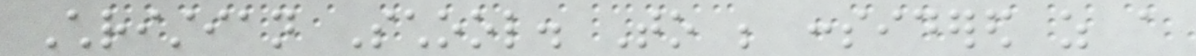Christian School. To be considered as a
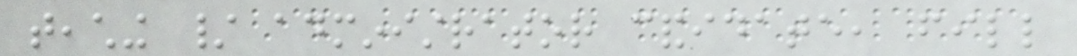teaching / administrator candidate, fill
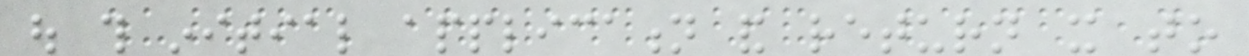out this initial application and return it to
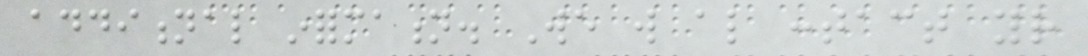additional information. We will also contact your
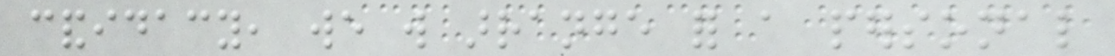candidacy, we will arrange for a personal
